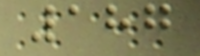187
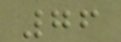76
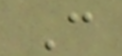C
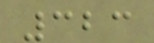323
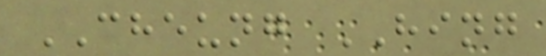CHEUNG HING
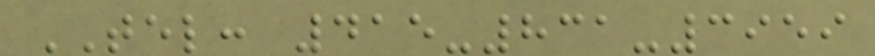TEL: 415-831-3959
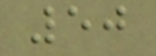50
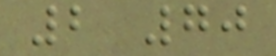2 70
